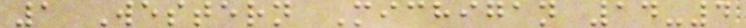1 Western Michigan 14-4
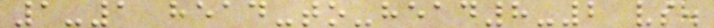1-1 head-to-head8-2 vs.
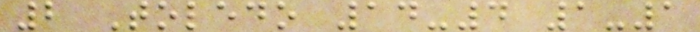2 Toledo 14-4 1-1
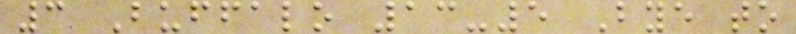3 Buffalo 13-5 Bye to
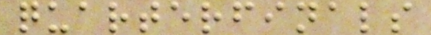quarterfinals
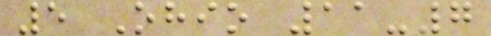5 Ohio 11-7
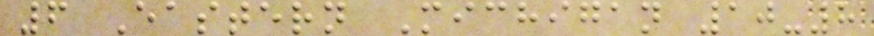6 Eastern Michigan 10-8
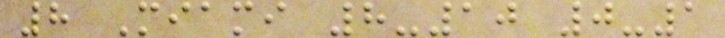8 Miami 8-10 0-1
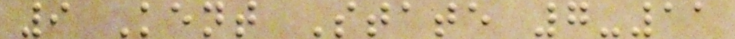9 Kent State 7-11
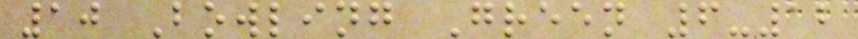10 Bowling Green 6-12
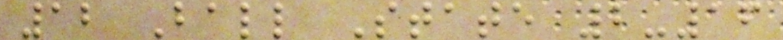12 Ball State 2-16
